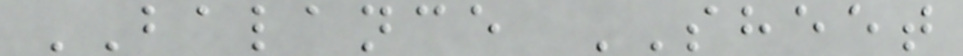BALANCE SHEET
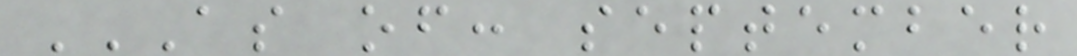AS OF: SEPTEMBER
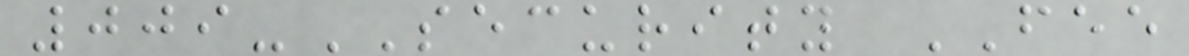009-SECURITY FEE
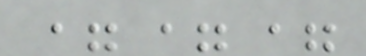===
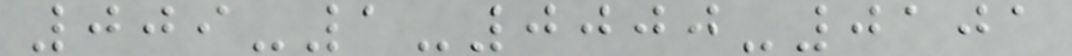009-1-0000-0101
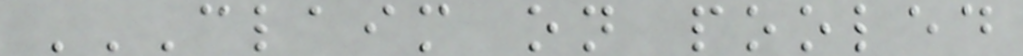CLAIM ON POOLED
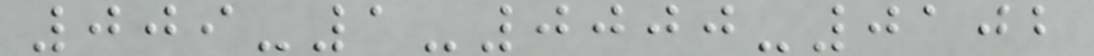009-1-0000-0102
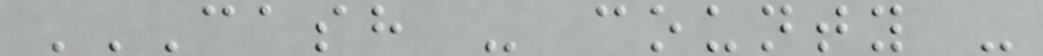CASH - COUNTY -
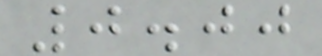0.00
